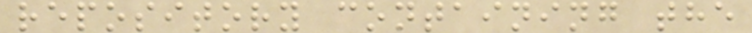repository containing the
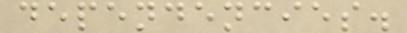dependencies.
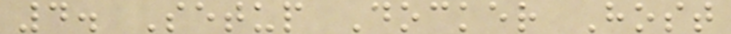4. Setup Docker Host
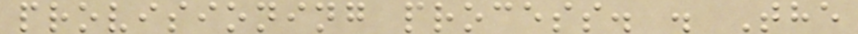provisioning process. . The
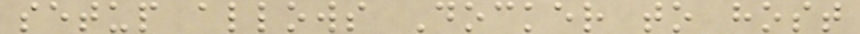setup allows Docker to host
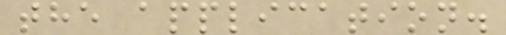the application.
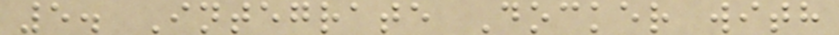5. Integrate Docker with
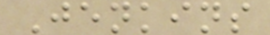Jenkins
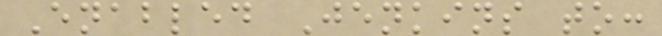Enabled Jenkins to:
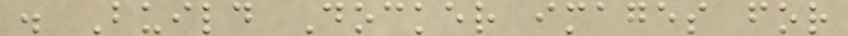. Build Docker images for
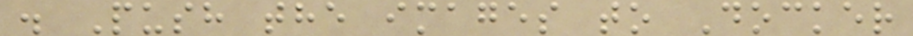. Push the images to Docker
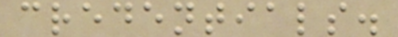credentials.
